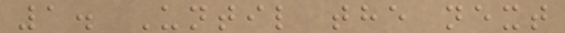1. Until the next
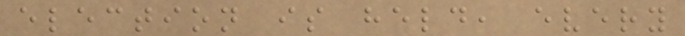election is held, every
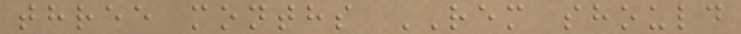three months REM should
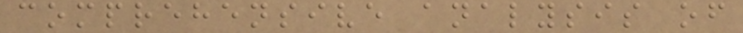comprehensive analysis of
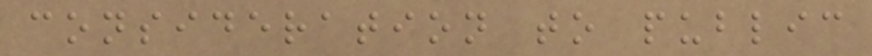consideration to public
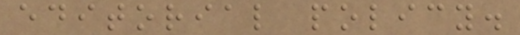editorial policy.
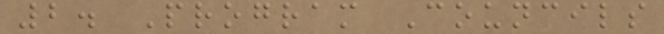2. Program Councils
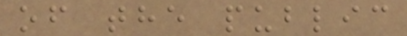of the public
